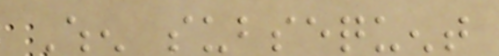When subsequent
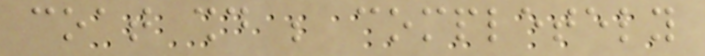coat should be completely
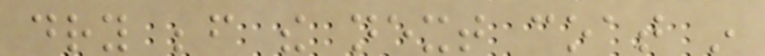dry before the next coat in
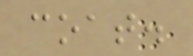coat.
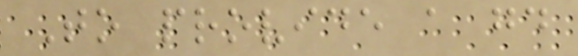To provide a good
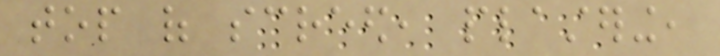top of screed, plastering,
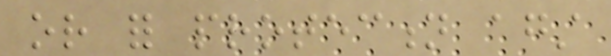or for protection against
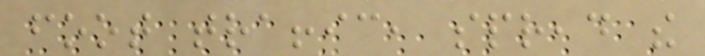foot traffic, spread the
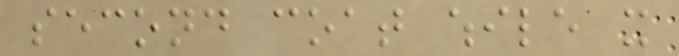second coat while it
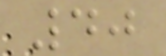40
